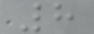8
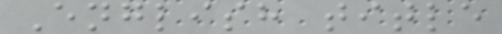English title
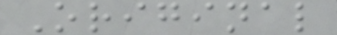Original
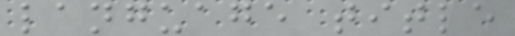language title
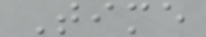Time
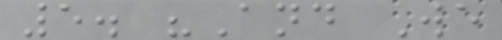5. "And We
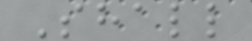Shall
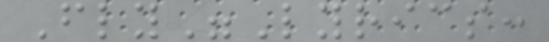Fly"Lyrics:
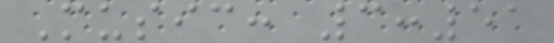Music: 3:51
